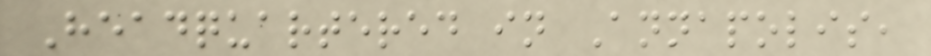Headquartered in Annapolis,
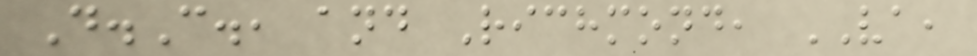D.C., and Richmond, VA,
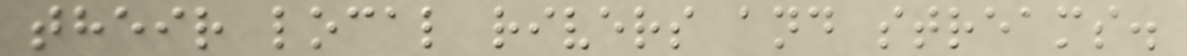their local rivers and streams.
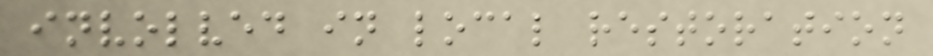involved in local restoration
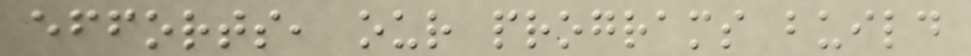efforts, our programs build
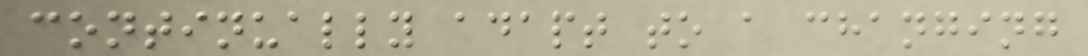continually adapt to a changing
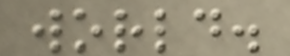world.
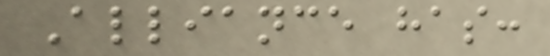Alliance has:
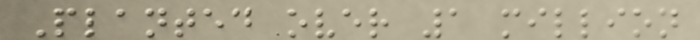Planted over 1 million
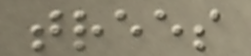trees
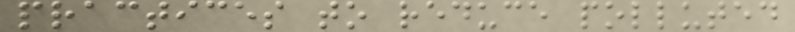practices to reduce polluted
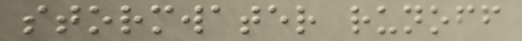stormwater runoff
